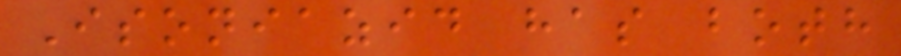Isoniazid has both
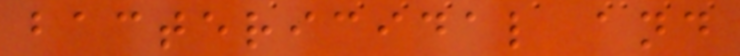bactericidal and
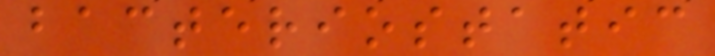bacteriostatic
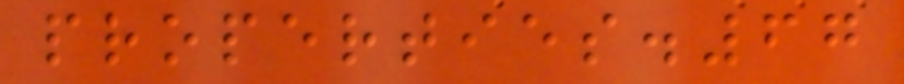properties.67
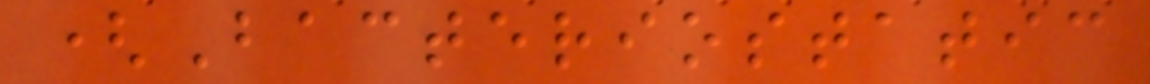(Bacteriostatic
